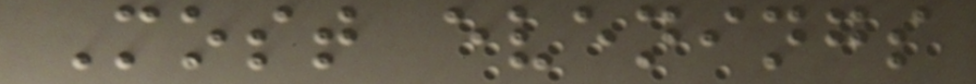Most evenings
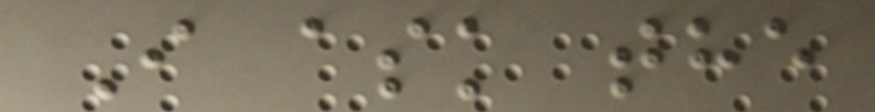I ask the
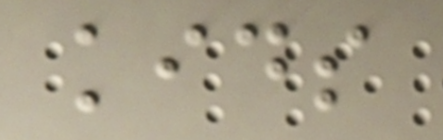kids
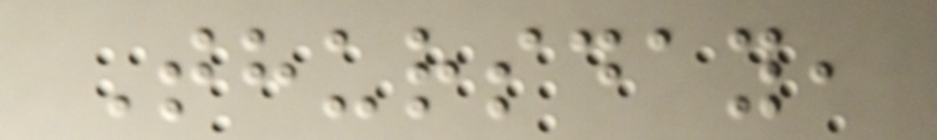Thursday,
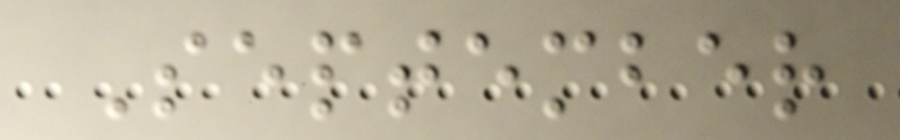September
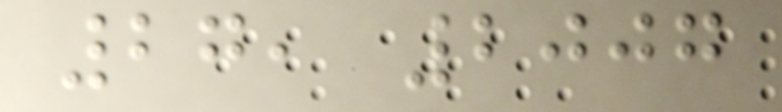27, 2007
